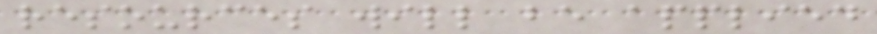resources will be applied
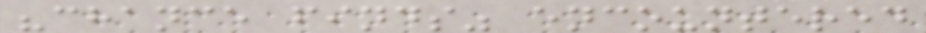"chance finds" encountered
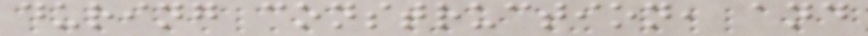during construction, and
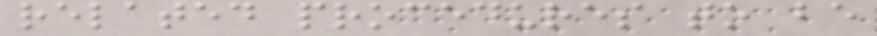related procedures to be
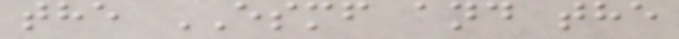the ESMF and the
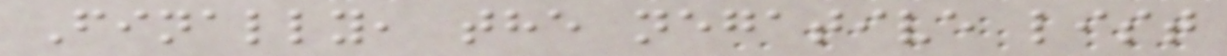Finally, the negative list
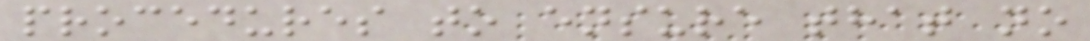procedures to ensure that no
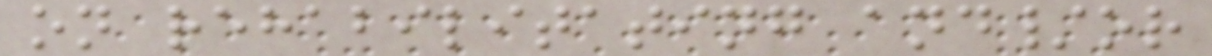on rehabilitating and/or
